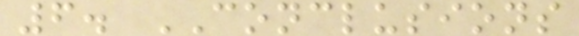6. CONCLUSIONS
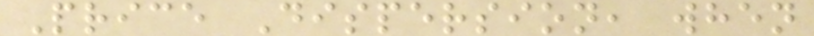Price Dispersion, when
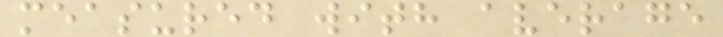measured with average
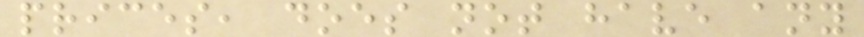prices, does not have any
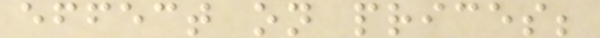effect on prices;
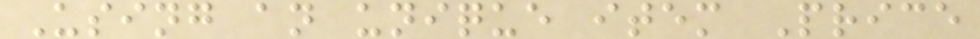Using an unique item Price
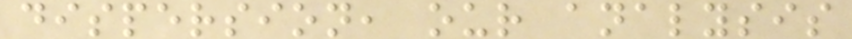dispersion, our analysis
